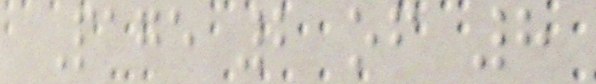Page 2 of 8
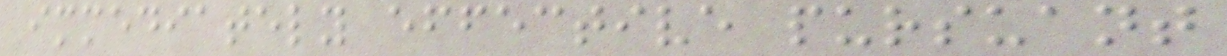immediately effective pursuant
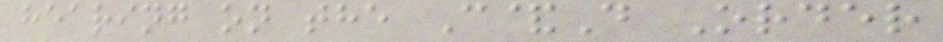hearing on the C&D Order
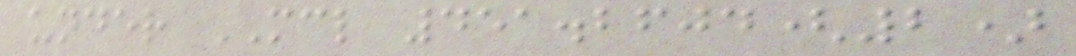under MCL 451.2604(2)
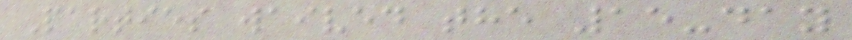Parties waived the 15-day
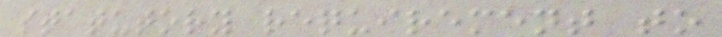statutory requirement to
